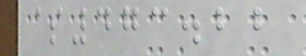$473.22
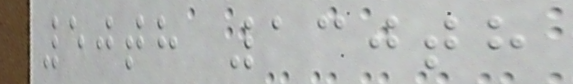50th 130th
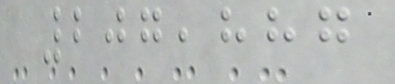207,887
